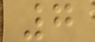7
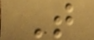T
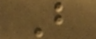B
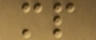mp
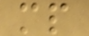mp
